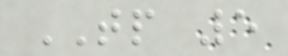TP 5
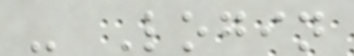- Login
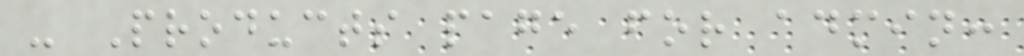- Products page for admin:
